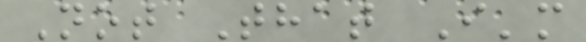Not That I'm
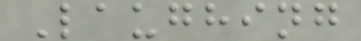Laughing
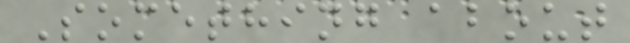Something about
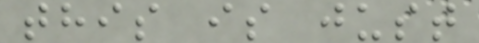this is just
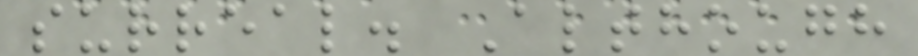surreal. Although
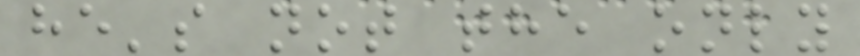he's not the only
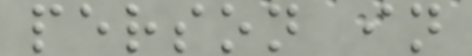person in
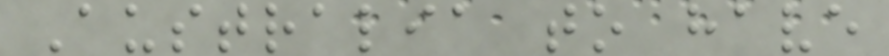Australia to have
